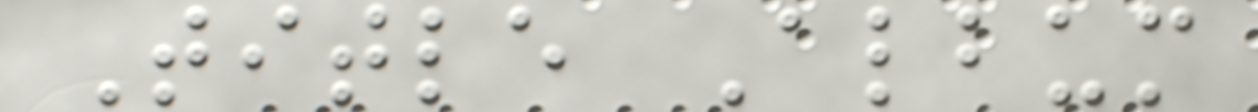Title Album
